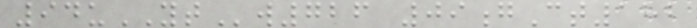94uYTw726 09gCt182
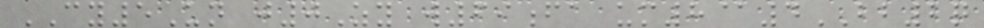CY5Un j0Zy w69fa um8@4BB2q
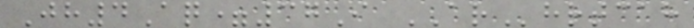Jh4Aq=37I ARhrtcah
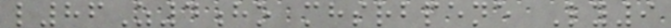l86Z4ho mhsrbpene Ly9
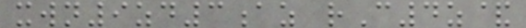xwn9zd3az rC4z&
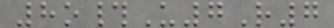8o#U7R7
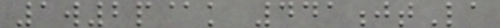1w2p@k 441jtLa
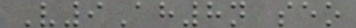V9Ah8n seo
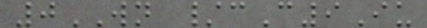0WN /cC9Iu
